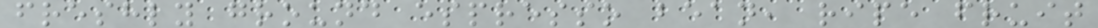freshly ground espresso bean, ripe fruit
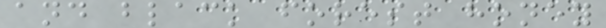and black forest honey
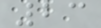23
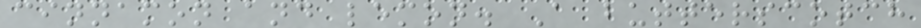cinnamon and lemon. A butterscotch
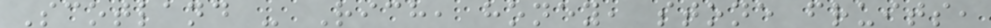Scotland - Rich, honey, stone fruits,
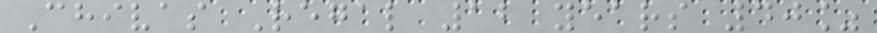Chivas Regal 12 years 40%
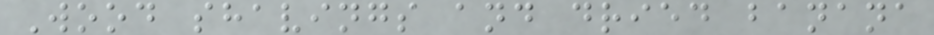Wood shavings and dried banana
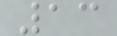13
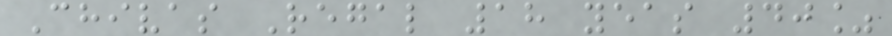Chivas Regal 18 yeas 40%
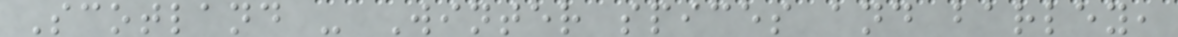Scotland - Winter spices and barley,
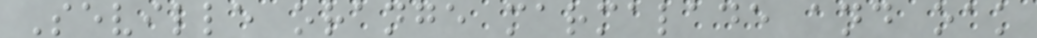Seville orange marmalade and oak
